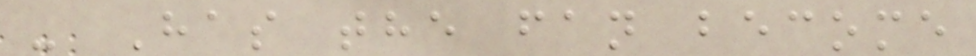- Has the fan become
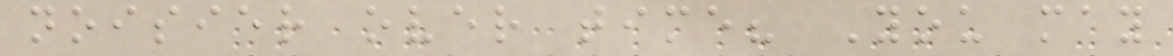noisier over time? You may
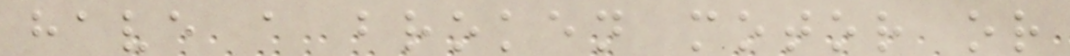have a broken motor or
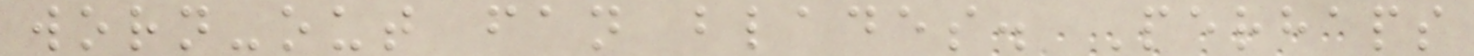worn-out fan blades. Perhaps
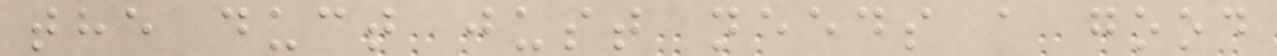the duct just needs a good
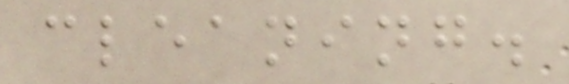cleaning.
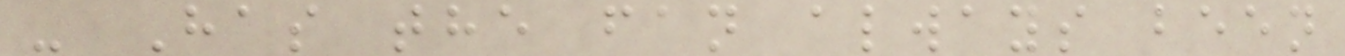- Has the fan always been
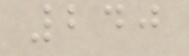240
